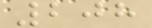208
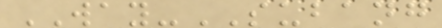WAY-SUBANG
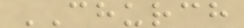CHURCH
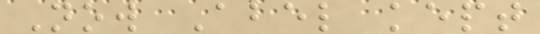Now Abel kept
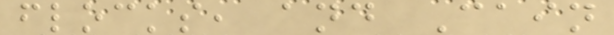flocks, and Cain
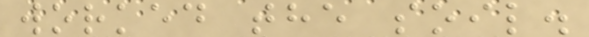worked the soil.
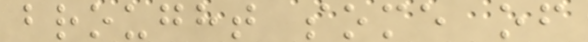brought some of
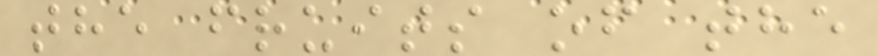the fruits of the
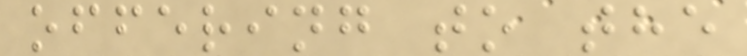offering to the
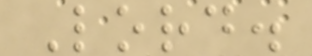Lord.
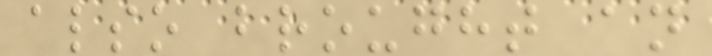also brought an
